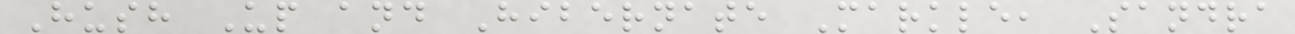Hush Up and Hibernate Markle, Sandra
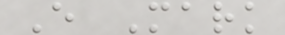E Mark
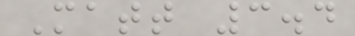Matt 3.4
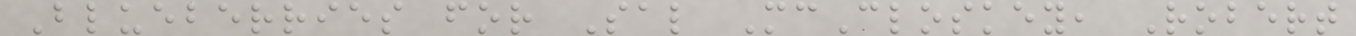Blueberries for Sal McCloskey, Robert
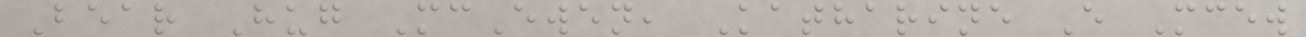Bear Hug McEwen, Katharine E Mcew
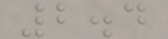2.4
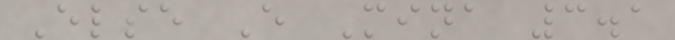Else E Mina 3.1
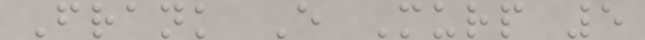Frank E Murp 5
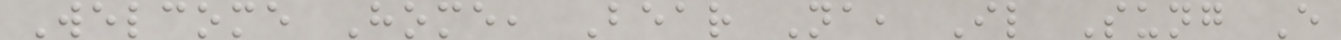Welcome Home, Bear Na, Il Sung E
